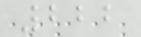222
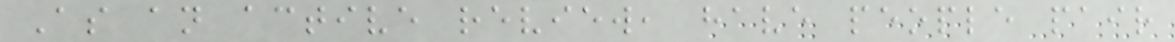As an active review, have people pair
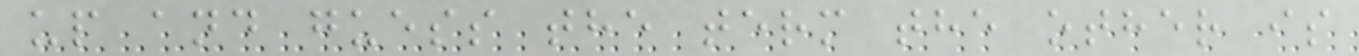up and guess the term the other is
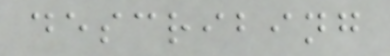describing
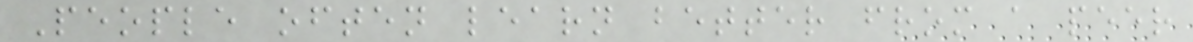People often learn better from a peer
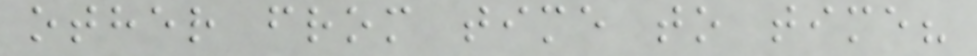other from time to time?
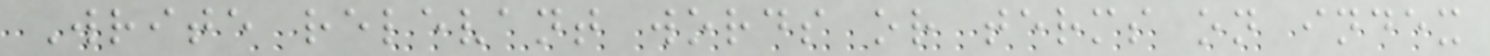Write relevant words or terms on index
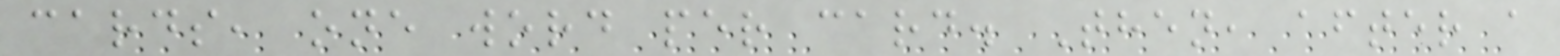cards, one word per card. Then, after a
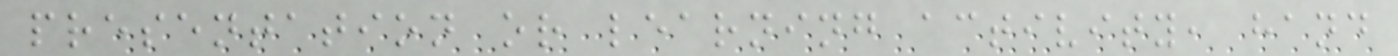presentation or learning activity, hand
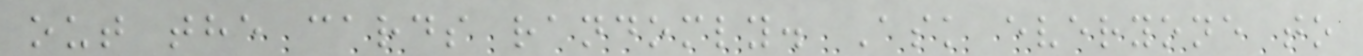out the cards randomly. Ask everyone to
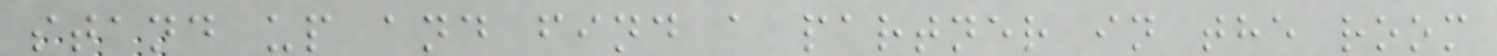stand up and find a partner in the room
